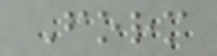Form
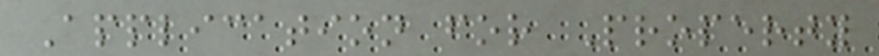Application for Property
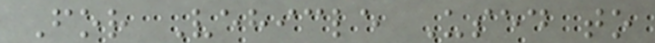For Vehicle Used to
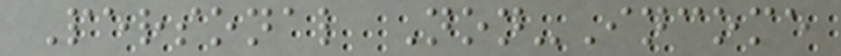Personal Non-Income
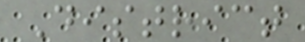District
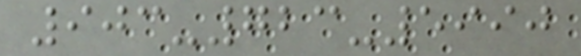903-723-5990
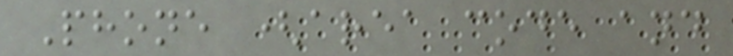Phone (area code and
